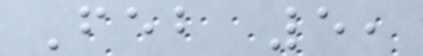Feb 5,
